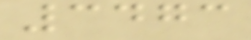3473
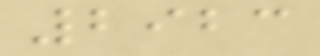2923
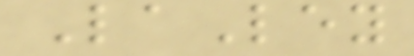LaLey
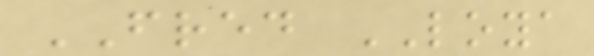FRED LOYA
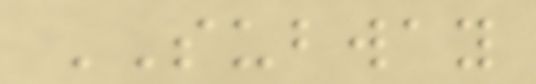SUBWAY
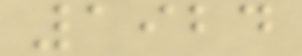1924
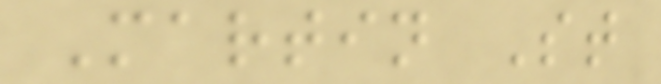Martin St
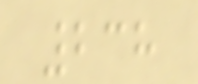238
